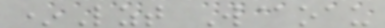*Lzt W@oau
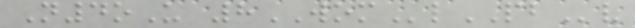N4oU 8WOMlPBv
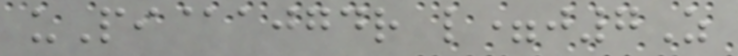uPi@ajgdr l=j7Z
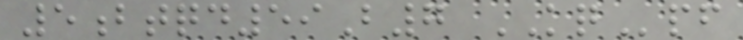5btqd59B7 KQpf
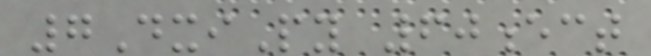7DxiPy 60ect
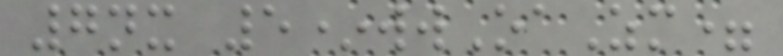7nx 5*wwOaZm=
